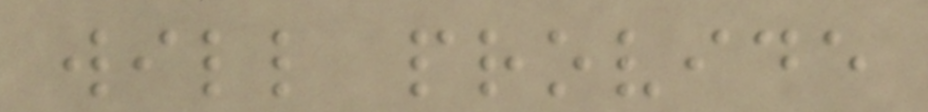will provide
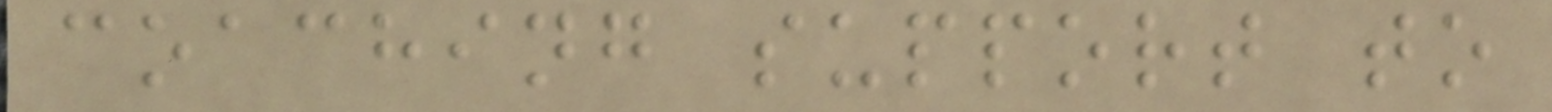coaching support to
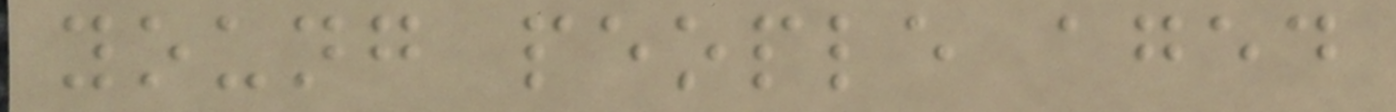young people aged
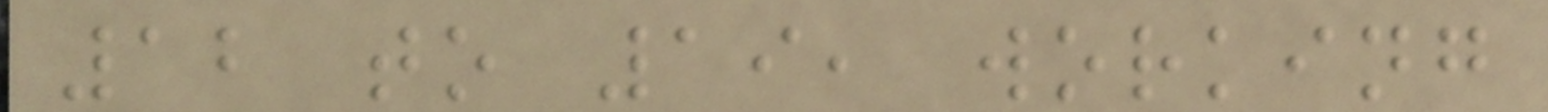12 to 19, working
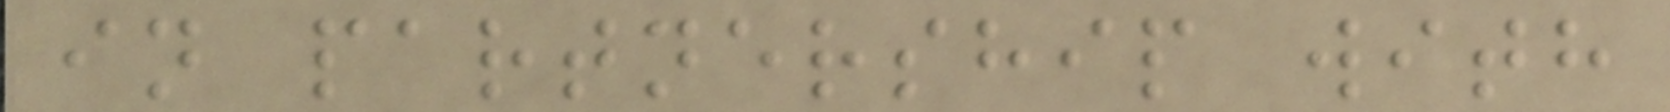in partnership with
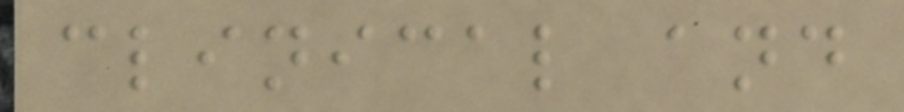clinical and
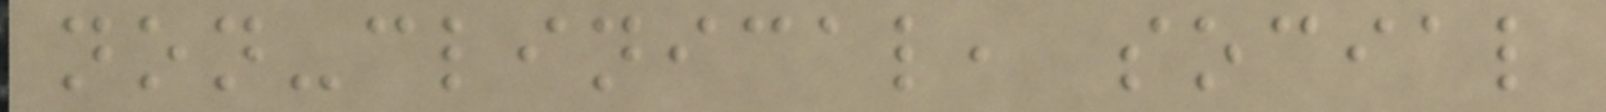non-clinical, social
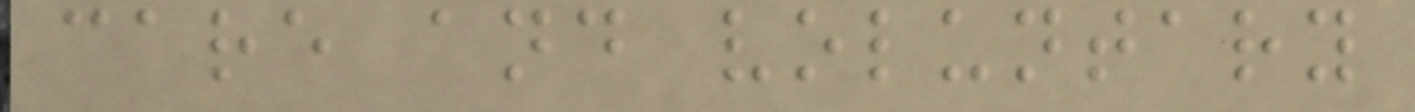care and voluntary
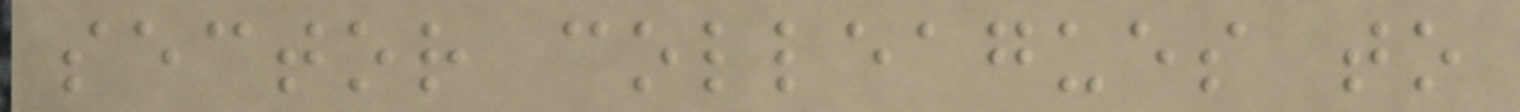sector colleagues to
